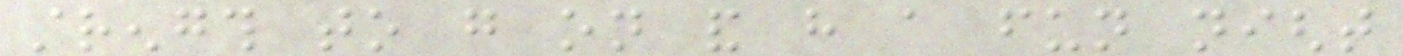strength to go on and have a fun night
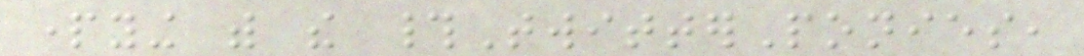partying with the #TwitterPonies,
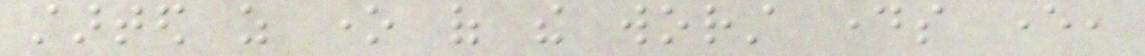started as one of the worst days ever,
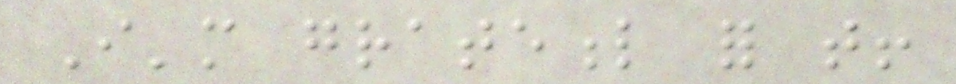I'm grateful for that!
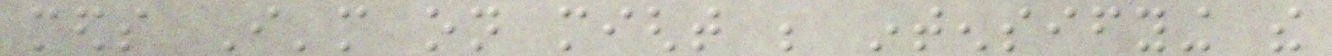meds I'm on might be intensifying the
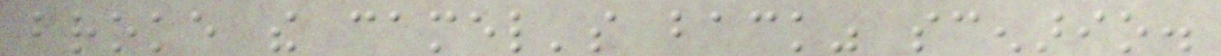broke the camel's back" scenario.
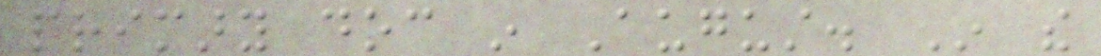primary doc in August. In the
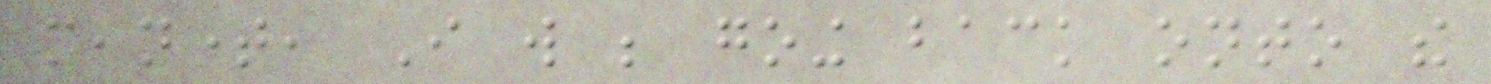meantime, I will be going back onto the
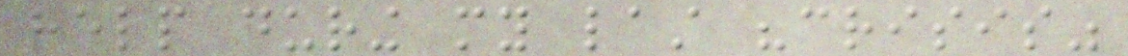help during my last "crisis"
